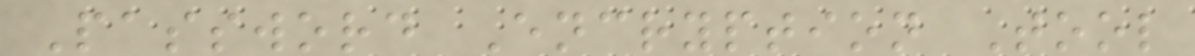Password Encryption Tool
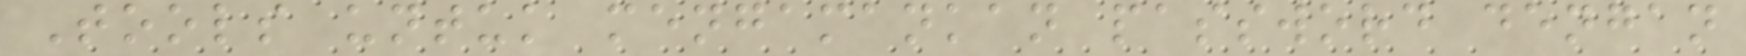Tools untuk mengamankan password dengan
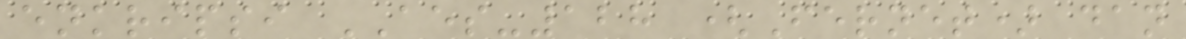enkripsi AES-128 (Fernet) dan
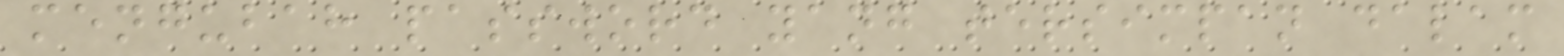mengubah password yang tersimpan dalam
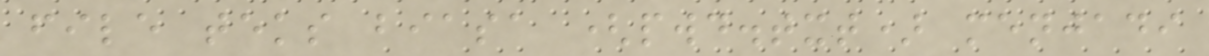file teks biasa (pwd.txt) menjadi
